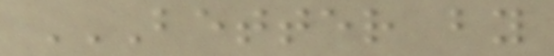BETTER BY
